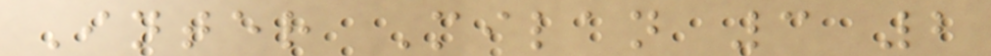Inter Milan 3 2
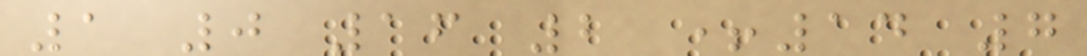1 0 16 2 +14 7
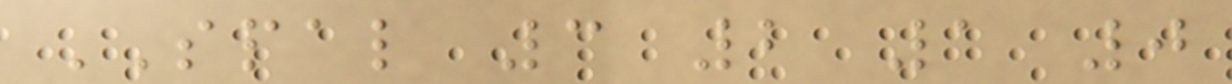SPAL 3 2 1 0
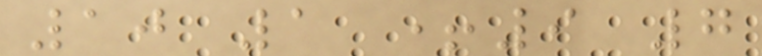10 1 +9 7
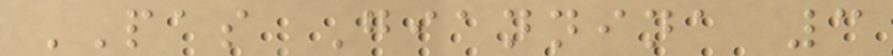PAS Giannina 3
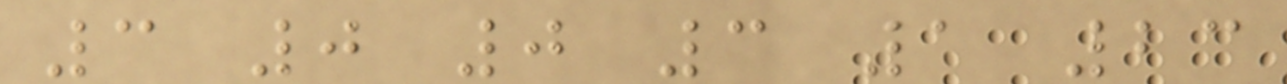3 0 0 3 1 23
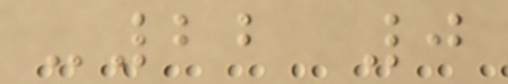-22 0
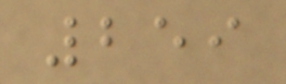259
